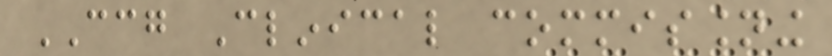CCG Clinical commissioning
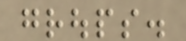groups.
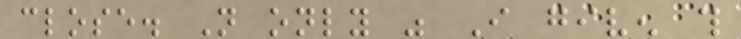close. Not only was I given this
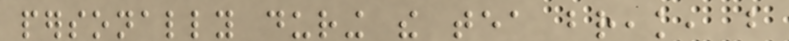personally during the tea break, but
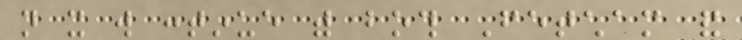not it will continue with both Fetcham and
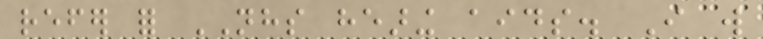refer for NHS hearing aids. I will
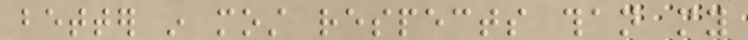better in most respects than my
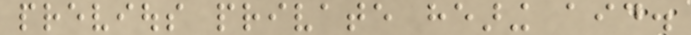previous private hearing aid.
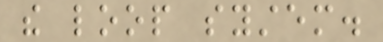the loop system.
